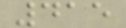415
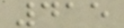415
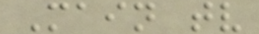Main tv
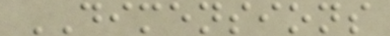DIMENSIONS
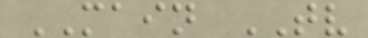MAIN TV
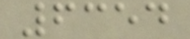6354
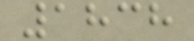1838
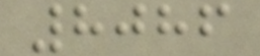8086
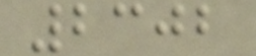2302
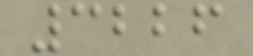3226
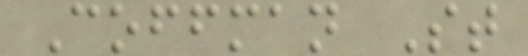Coffman St
